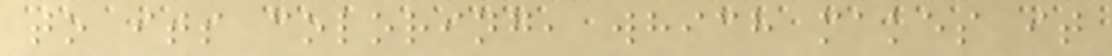to its coloring, which makes it
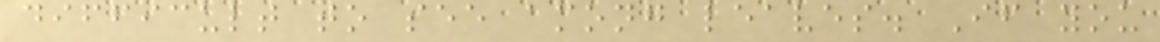difficult to see among leaves. If you
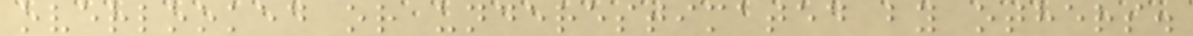overlooked or underestimated by others.
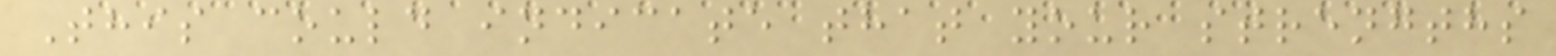This could indicate that your strengths
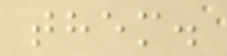them.
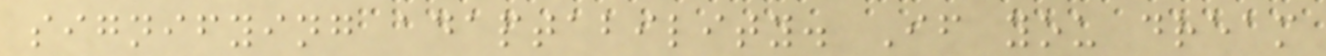signifying adaptability. If you dream
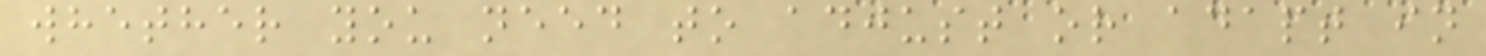whether you need to adjust or adapt in
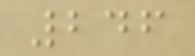246
